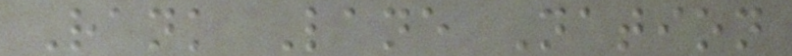Rank Lane Nation
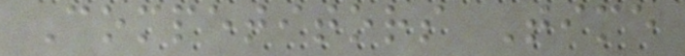Competitors Time
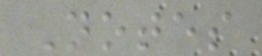Notes
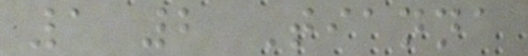1 2 Tianna
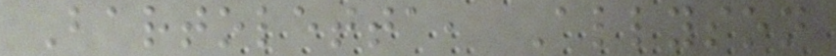Bartoletta, Allyson
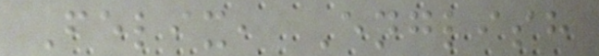Felix, English
